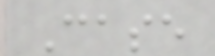Case
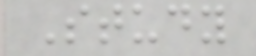Study
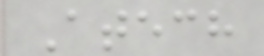Atech
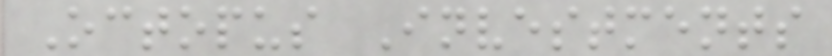Octopus Investments
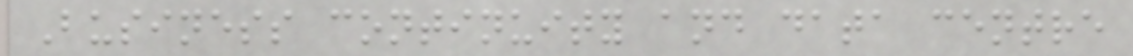Business continuity and data centre
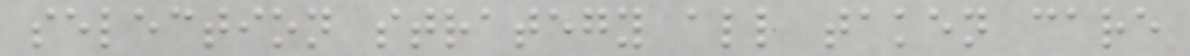selection strategy all taken care
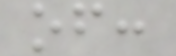of:
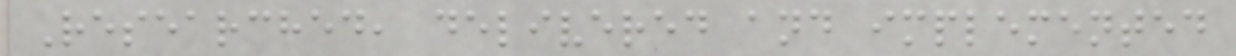Researched, delivered and implemented
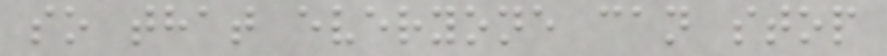so that everyone can stop
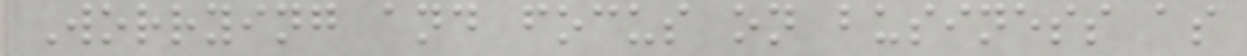Worrying and focus on business as
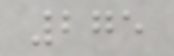275
